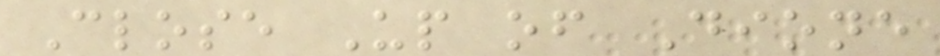Close Up of Dione
